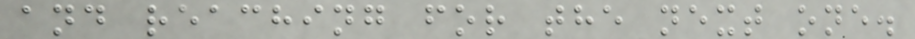and reaching for the next one.
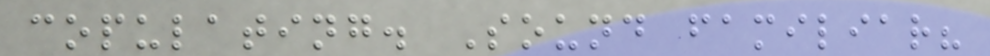copulating. Sound familiar?
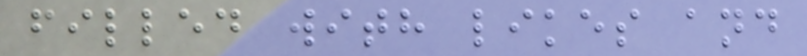filled with likes and
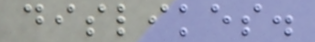dislikes.
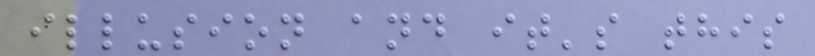illusion and it's this
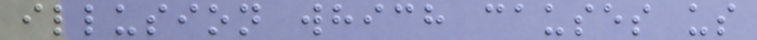illusion which causes us
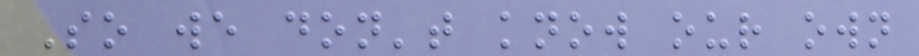So we don't know our own
